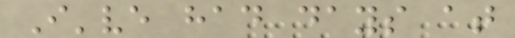I've had days at
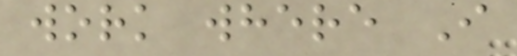work where I
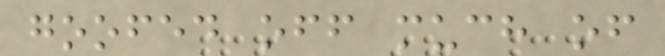goofed off much of
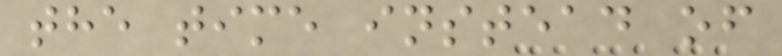the time instead of
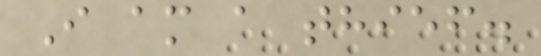I am a thief.
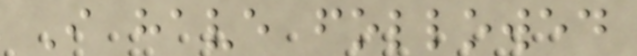I have followed
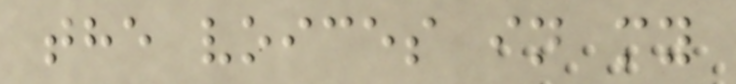the voices in my
